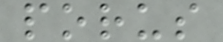porus
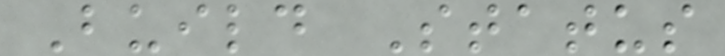Build Status
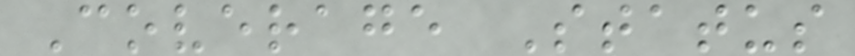Coverage Status
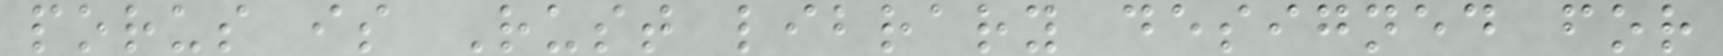porus is Rust library designed for
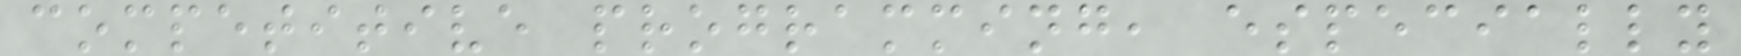competitive programming, especially
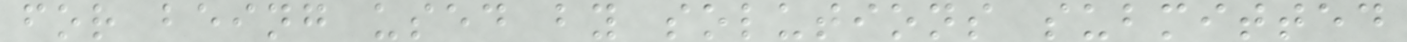for being used by solutions submitted
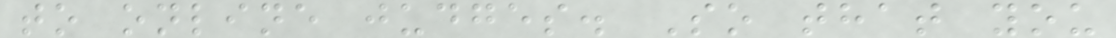to online judges. So that you
